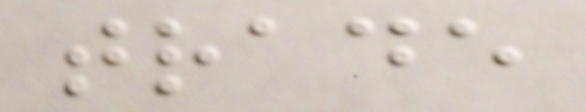trade
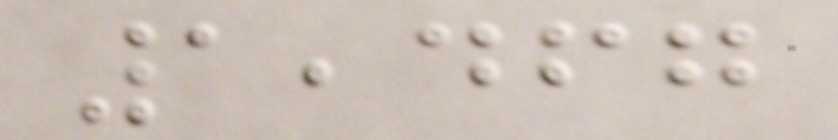1,467
